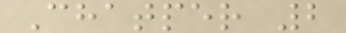Chatper 2
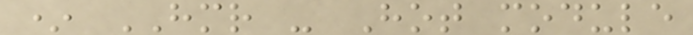* HMR - Hot module
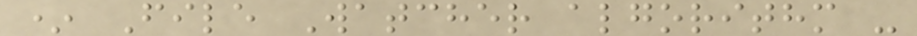* File Watcher algorithm -
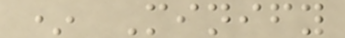* Minify
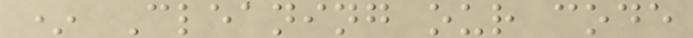* Cleaning our code
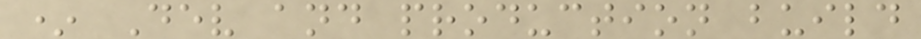* Dev and production build
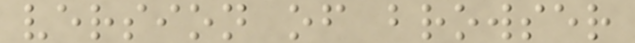version of browser
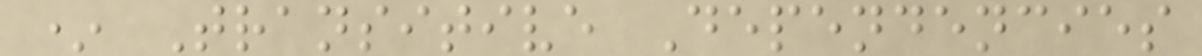* Transitive Dependencies
